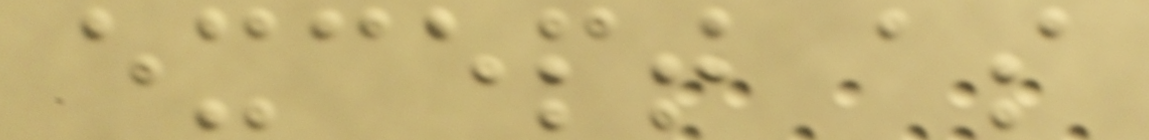except as
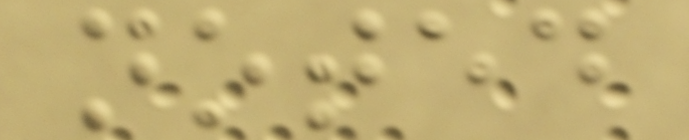noted
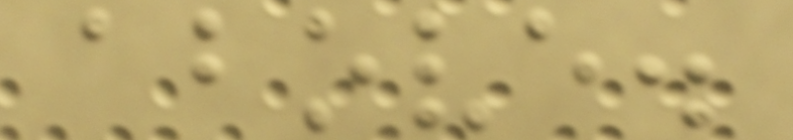above.
